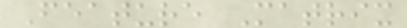Feature Matrix
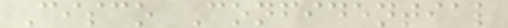Cisco Confidential
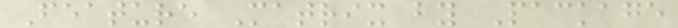Feature Matrix by Package
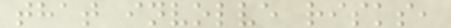that involve risks,
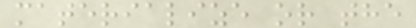materialize or the
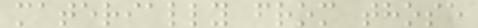materially from those
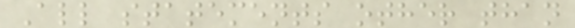All statements other than
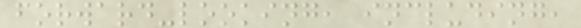forward-looking, including,
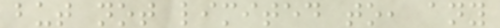but not limited to, any
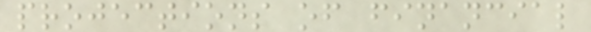projections of financial
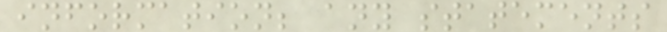information; any statements
